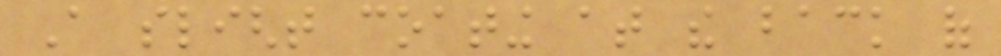A slight coating at the back of
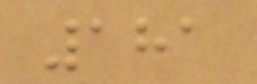181
